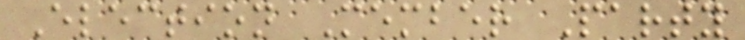Election Member Party
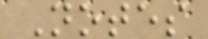Notes
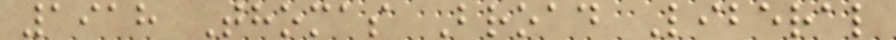1918 Thomas Broad Liberal
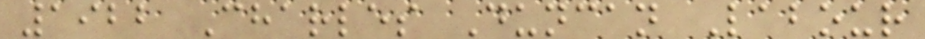1922 Charles Duncan Labour
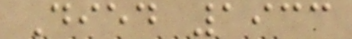Died 1933
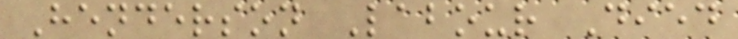Henderson Labour Died
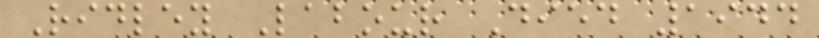Ridley Labour Died 1944
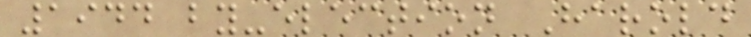1944 by-election Harold
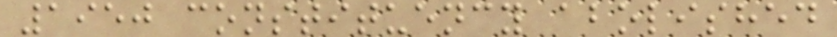1950 constituency abolished
